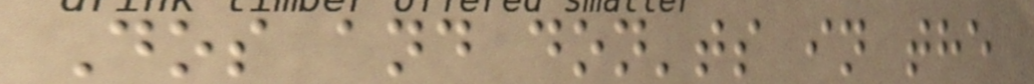Dos and don'ts in the
